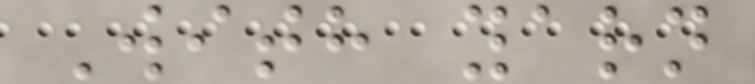With yarn
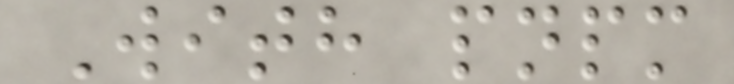With pnpm
